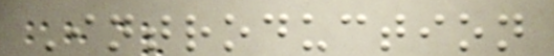Introduction
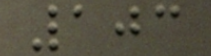103
